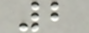2
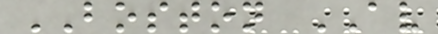BOSTON AV
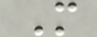M
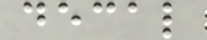decal
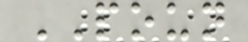POUN
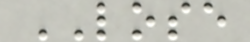LOSE
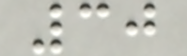30
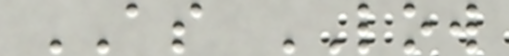AS LOW
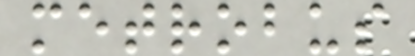metrobus
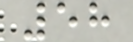58
